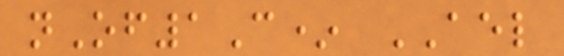nOf1C* AEL
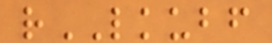rLKUBF
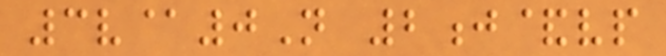3v@0N 2j&vp
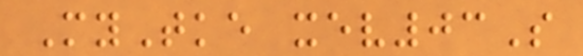MyTke xev03S
